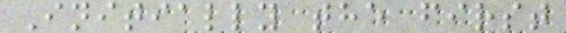Initially the first
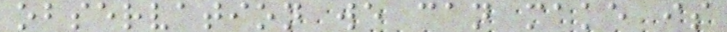observation we can make is
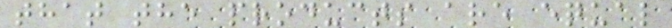that the products are equal
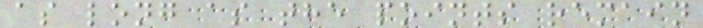as long as the points remain
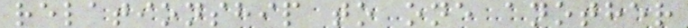relationship to one another
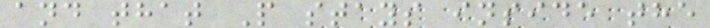and that P stays inside the
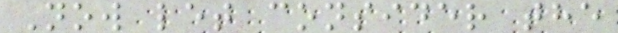Now let consider the
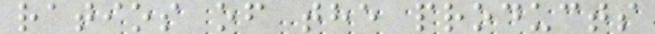ratios of the products
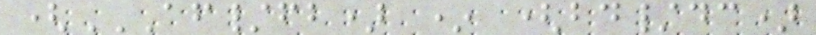(AF/FB) * (BD/DC)
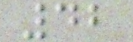42
